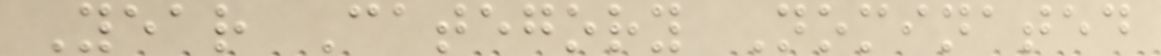Year Category Nominated
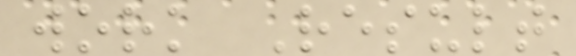work Result
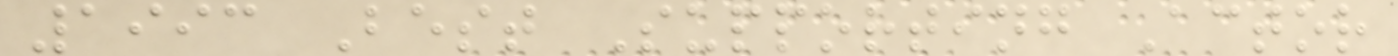1993 Best Supporting Actor
